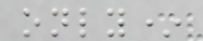only*
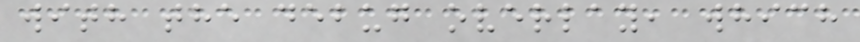with the debug overlay, which
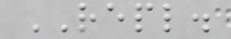REPL.
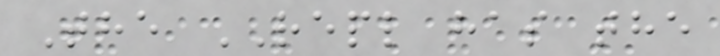The REPL has the
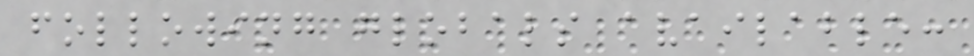following globals available:
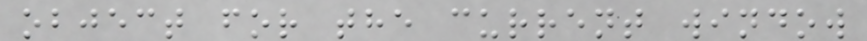object for the current window
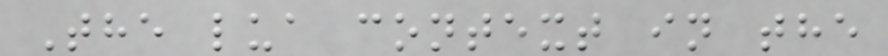The lua context in the
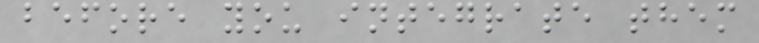before you integrate them
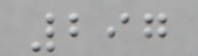297
